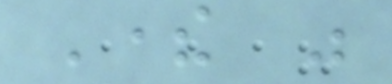There was
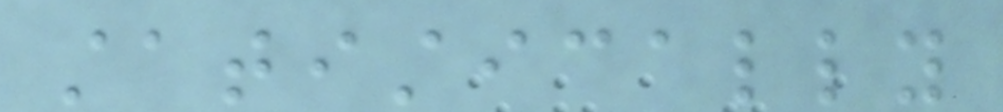statistically
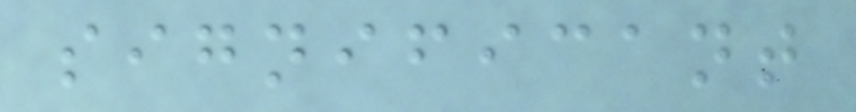significant
